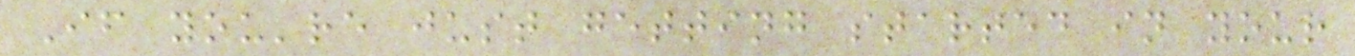If you're just getting started in your
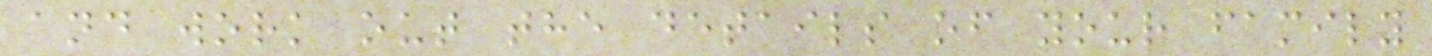and work out the details of your family
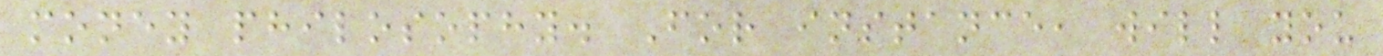money philosophy. For instance, will you
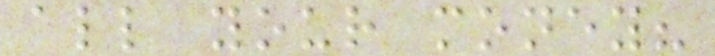all your money?
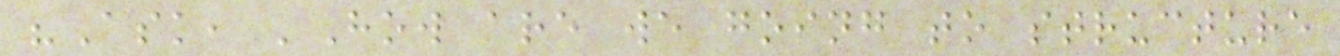"Ask, 'How are we going to structure
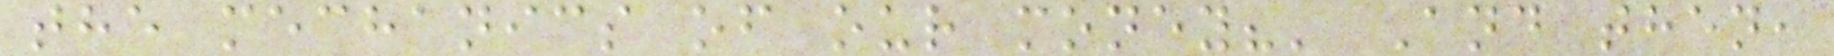the mechanics of our money?' And then,
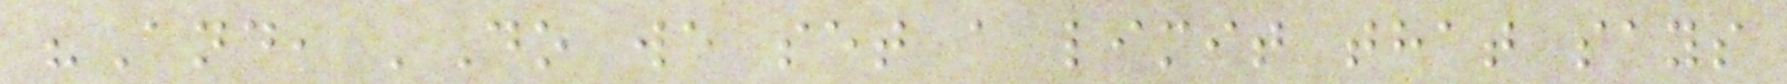"And, 'Do we set a limit that says
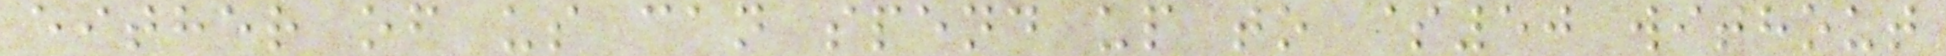either of us can spend up to $50 without
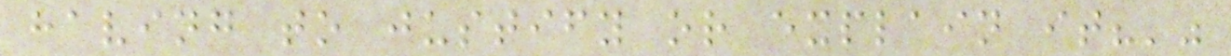having to justify or explain it?'"
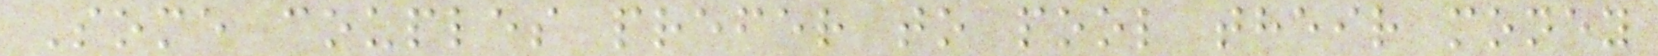Some couples prefer to pool their money
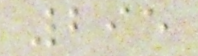295
